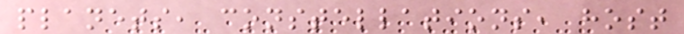planets, constellations, host
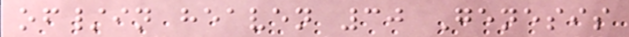of/in heaven 30 Genesis
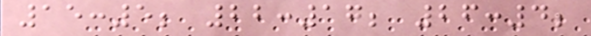15:5; 22:17; 26:4;
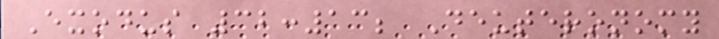Exodus 32:13; Deuteronomy
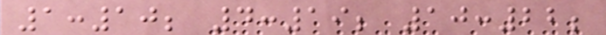1:10; 4:19; 10:22;
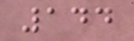144
